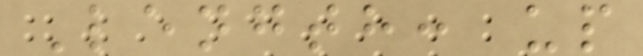Length: up
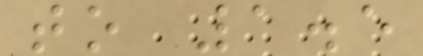to 1.5
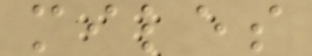miles
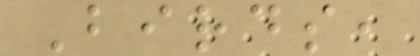Birds,
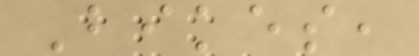Bikes,
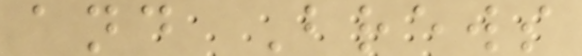and Brews
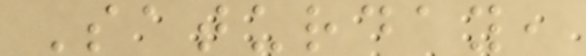Saturday,
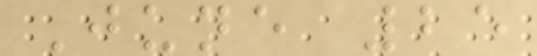June 25
